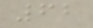62
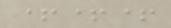+++
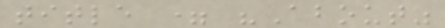title = "About"
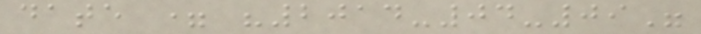date = "2014-04-09"
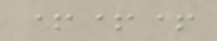+++
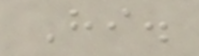Hi.
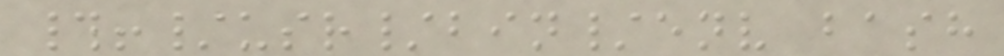#!/usr/bin/env bash
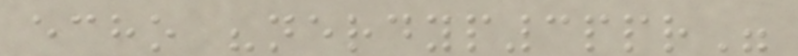echo "nerdyp3ppr"
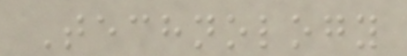Technology
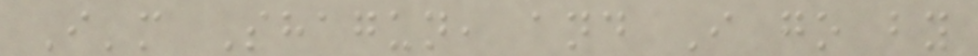I'm Shagun, and I go by
